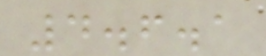4.6.1
